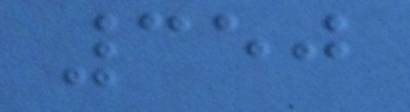350
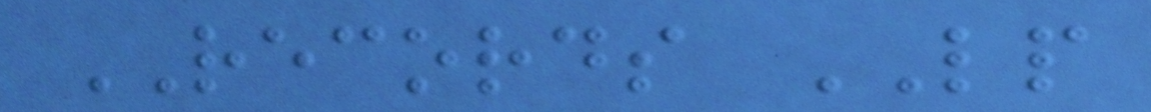RECORDS LP
